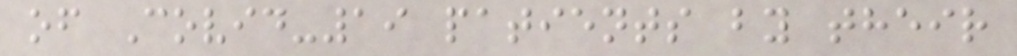of Covid-19 patients by their
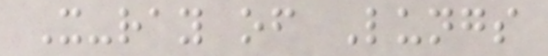X-ray of Lungs
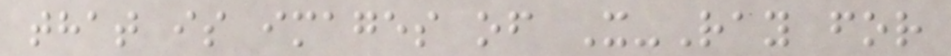that is images of X-Ray for
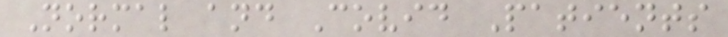Normal and Covid Patients
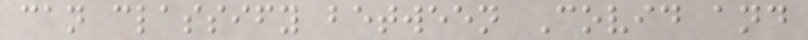can classify between Covid and
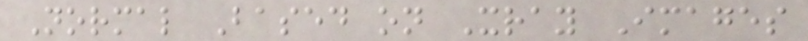Normal Based on Xray Images
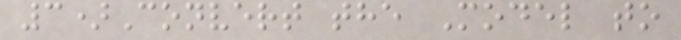3)Convert the Model to
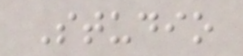Studio
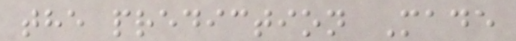the prediction Made
